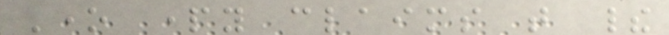One party claims that their
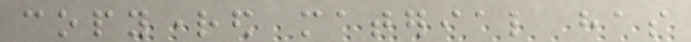copyrighted material has
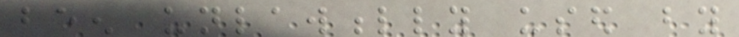been unlawfully used by
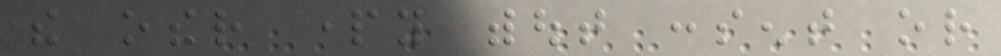the other party without consent or
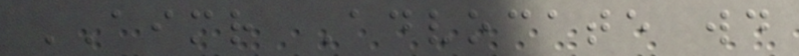AIMR Advocate would
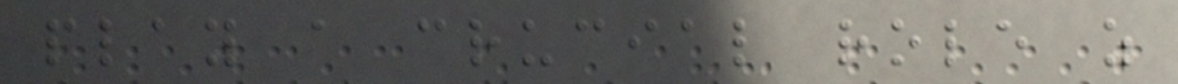play a crucial role as
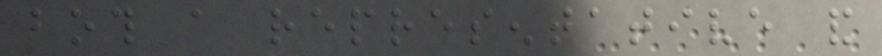both a representative and
